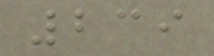239
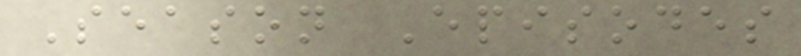Season Episodes
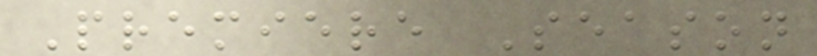Premiere Season
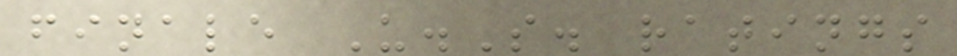finale U.S. ratings
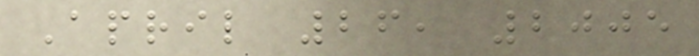April 26, 2005
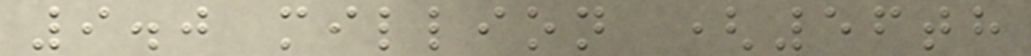9.0 million (56th
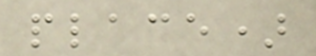place)
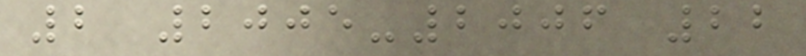2 2005-2006 22
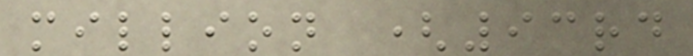million (93rd
